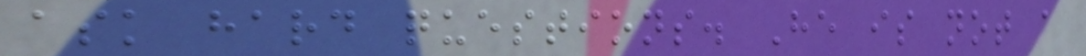ask hard questions. He is not a
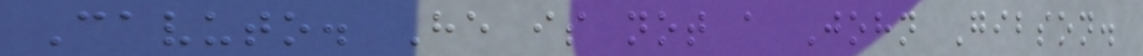Cavuto. He is not a John Gibson.
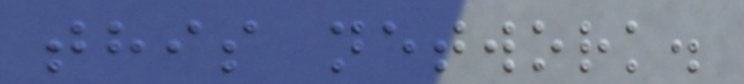this network.
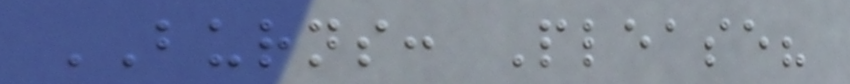BURNS: Please?
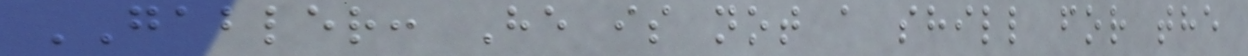GABLER: He is not a shill for the
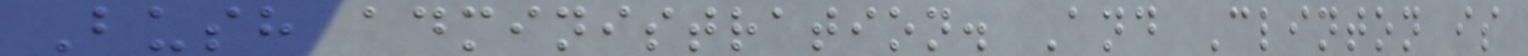Bush administration. And Clinton is
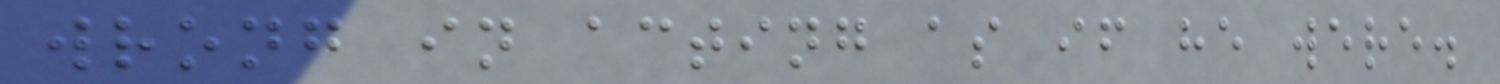wrong in acting as if he were.
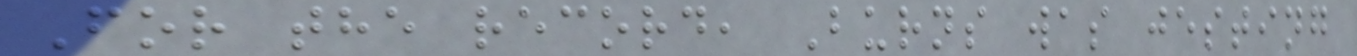For the record, Burns was jesting
